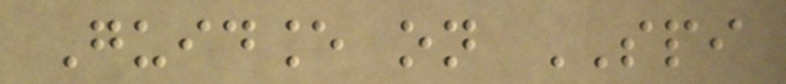Guidance on SPI
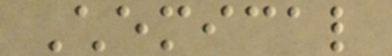Chemical
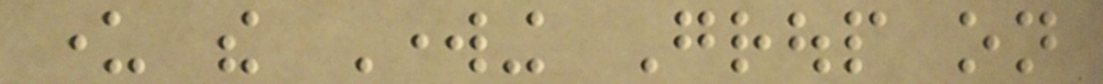under the Working Group on
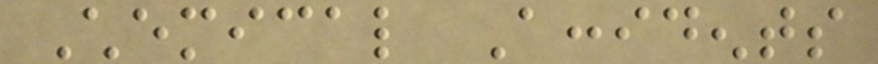Chemical Accidents
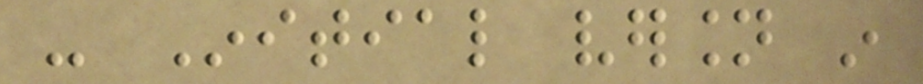- Initial version in
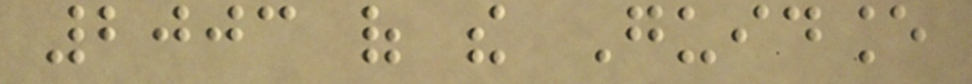2003 of the Guidance
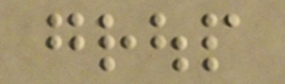group
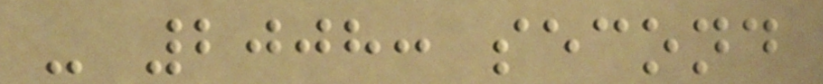- 2008: second
